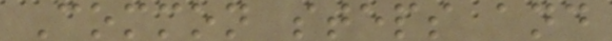Common steps and
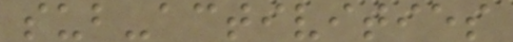sub-activities
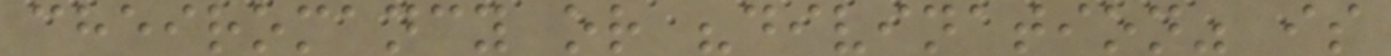cheiromancy or "divination" is
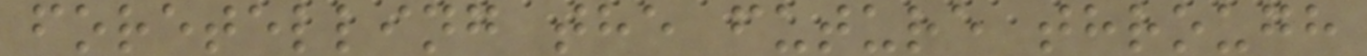foretelling the future through
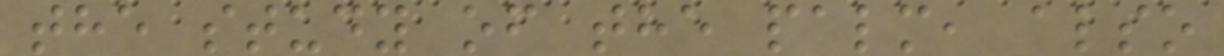the study of the palm, also
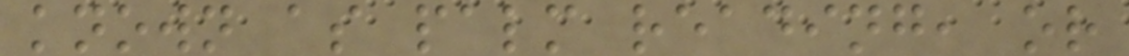known as palm reading, or
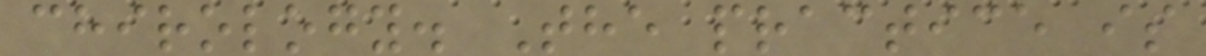chirology. The practice is
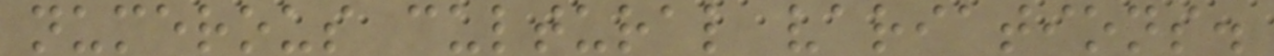numerous cultural variations.
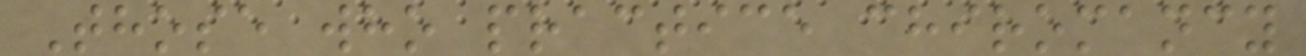Those who practice chiromancy
